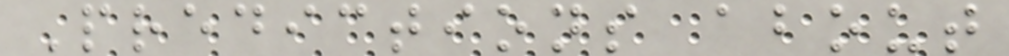Predictions about
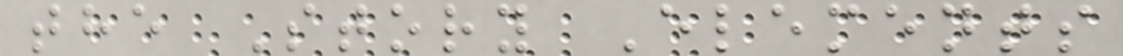the Story Elements
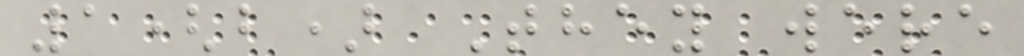1(b) They were
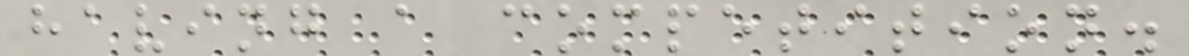having a competition.
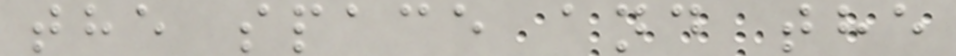the space and the
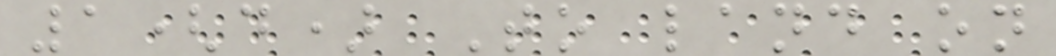1(d) To land on
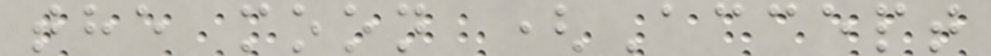the moon (Accept
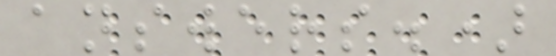answers.)
